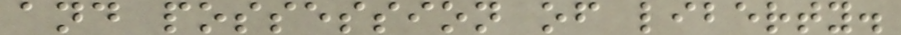and possession of liberty.
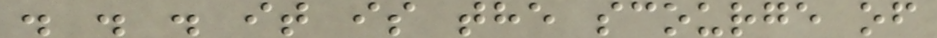. . . it is the scourge of
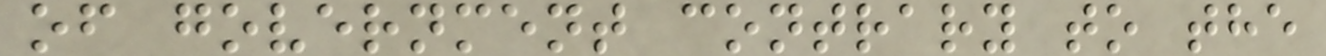of government contrary to the
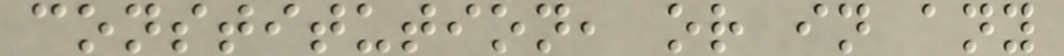constitution, or in any
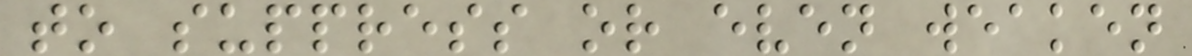to suppress or even weaken
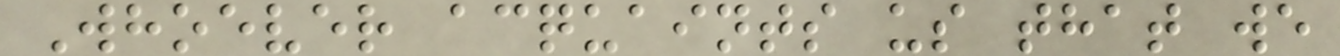Whoever acquaints us that we
